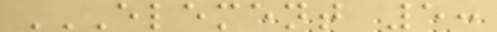ELEMENT 5:
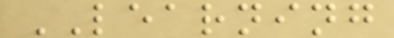LEARNING
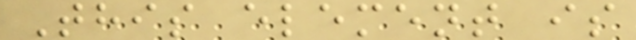This element is
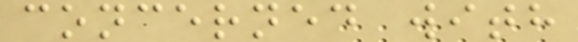concerned with
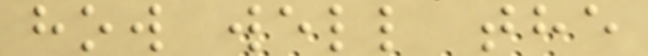how well the
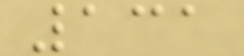131
